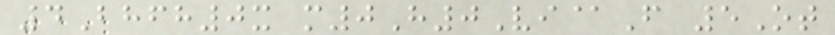4Bhfh0x m0H0Vi@F 5Ot
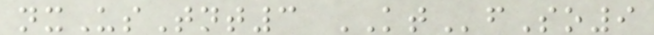nxUsTnt3 KTfSo9
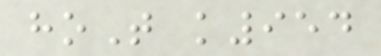hoT k954
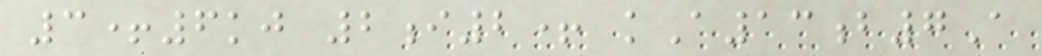3+6kj 2i2+ kA13b7A
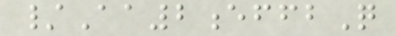/Aa2effbQ
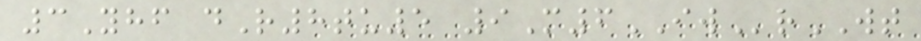3Yhf dR8tu5 9M6IWrWT
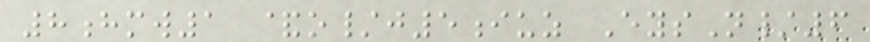8hmw1 &o/j5iuz EysN/6
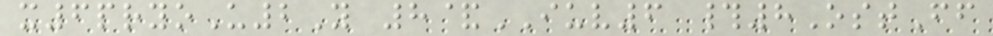x6pryoU2Y 8&IUV6 #8OstFf
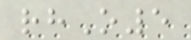rhO5
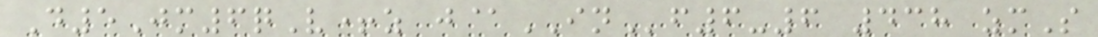D5Jm6qV+z j@INf6-6 438 zmS
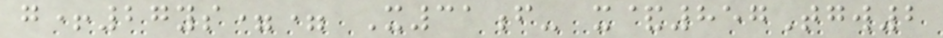g+27ys== X31f- x&857Tgw2
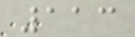113
